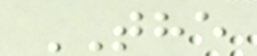THE
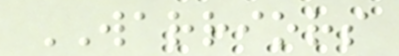WARRIORS
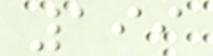199
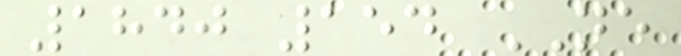1840 154 NE
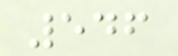546
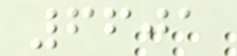6601
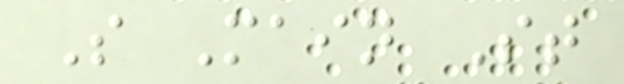S Main St
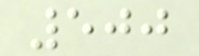500
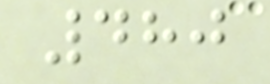480
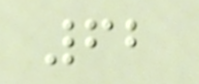62
